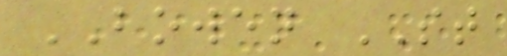BOWEN ST
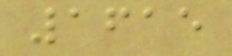1615
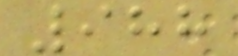988
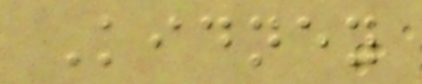Kidney
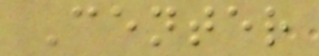Center
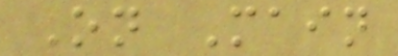On Main
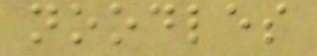noodles
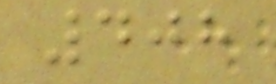408
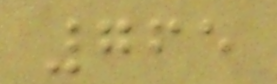765
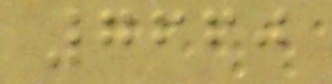7660
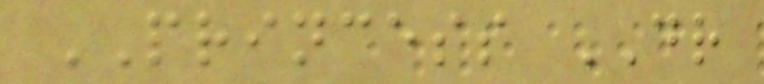PRINCESS DR
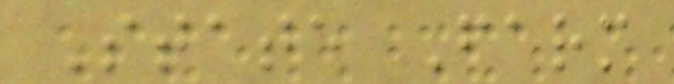State Farm
